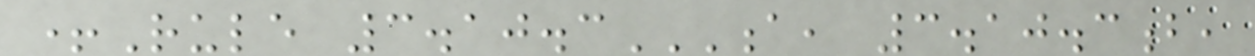+Rule 3.10.3A, 3.10.3B,
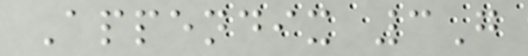Appendix 3G
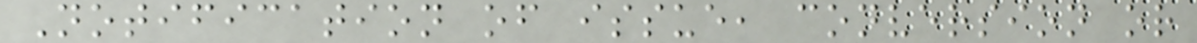Notification of issue, conversion or
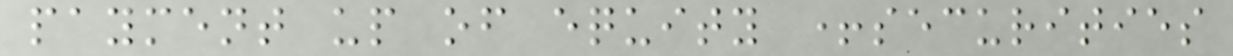payment up of equity +securities
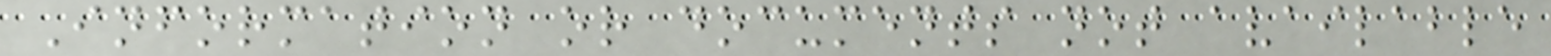Information or documents not available
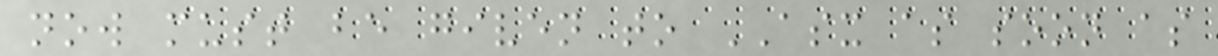now must be given to ASX as soon as
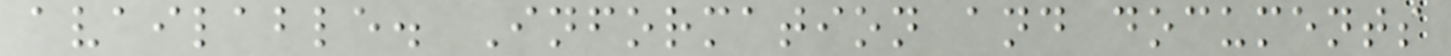available. Information and documents
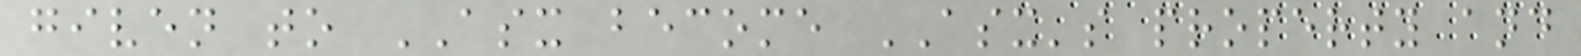given to ASX become ASX's property and
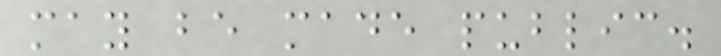may be made public.
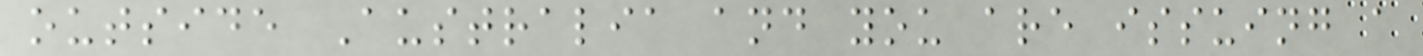outside Australia and you are issuing a
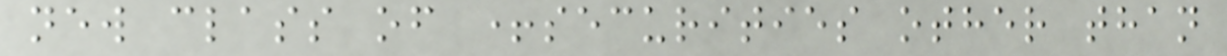new class of +securities other than
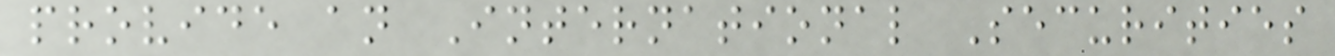provide an International Securities
